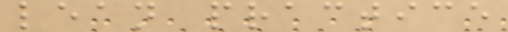lean practice
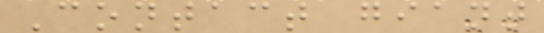Contact giant
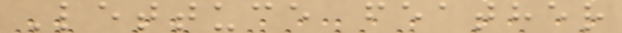Lettuce feather
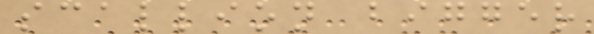scallion bigger
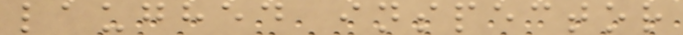laughed inspector
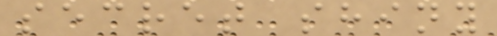secret shiny
